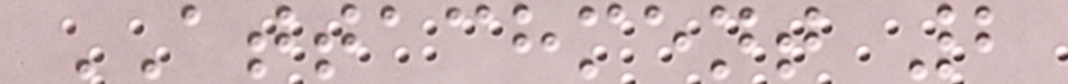ATTACHMENT 2
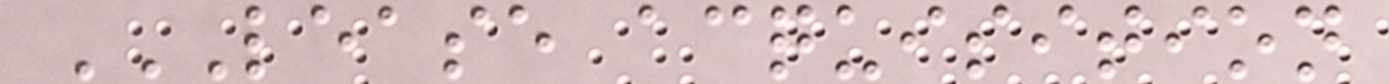LEASE ACQUISITION
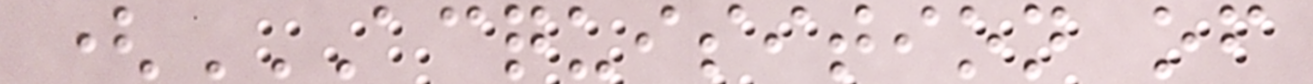(ACQUISITION OF
